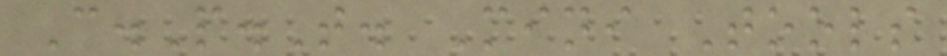C.P.T. Mini Tools
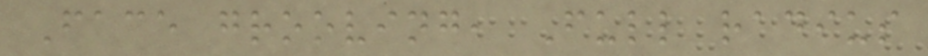Face grooving, Full radius
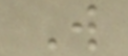W
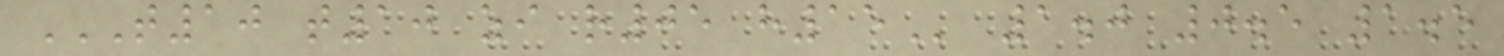T10 T10 ZI R05 H15 1.0 0.5 1.5
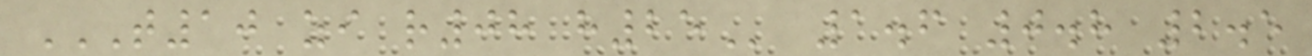T10 ZI R08 H25 1.6 0.8 2.5
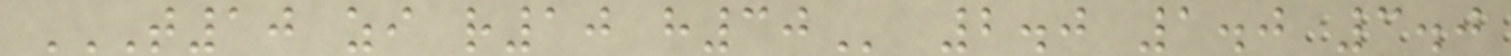T10 ZI R10 H30 2.0 1.0 3.0
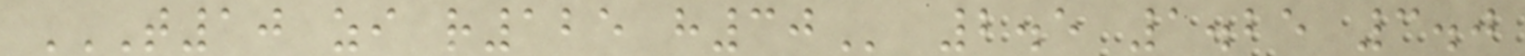T10 ZI R125 H30 2.5 1.25 3.0
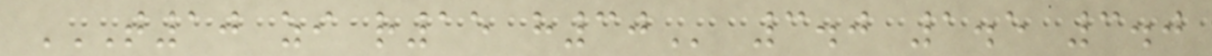T10 ZI R15 H30 3.0 1.5 3.0
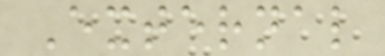External
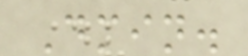Dmin.
